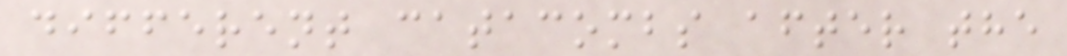different catacombs after the
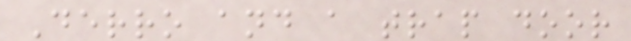Derro and a trap door
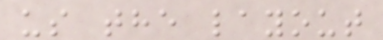us the layout
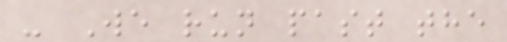- We run past the
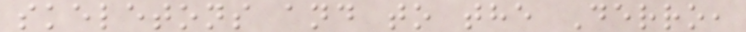skeletons and to the Derro,
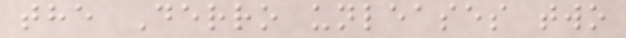the Derro unleases two
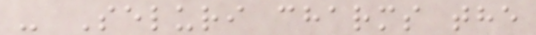- Seluri charms the
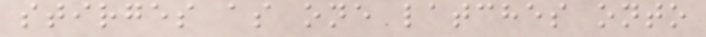stirges as one latches onto
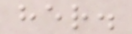her.
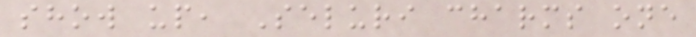show up, Seluri charms one
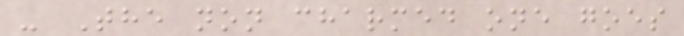- The non charmed one goes
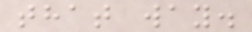that way.
